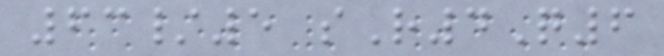63/5 sR4Q6
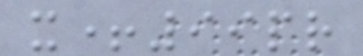x+99pr
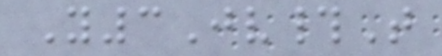Y3Jv#T
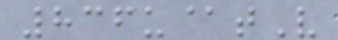836u@tV
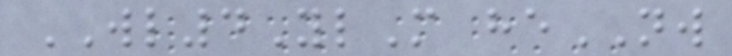WL4YlM heNW
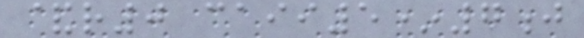&r0 caii5*7j
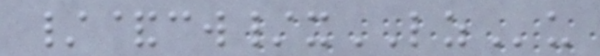/&cw/xLZu
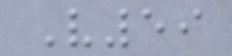V59
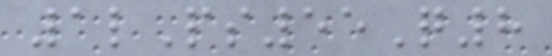1lPs55Q8
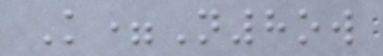K=N8ow
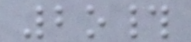2o#
